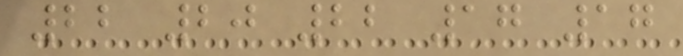22 20 22 17 17
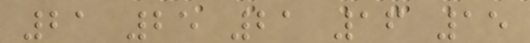21 25 21 16 15
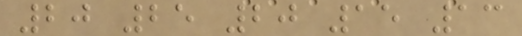20 25 20 15 13
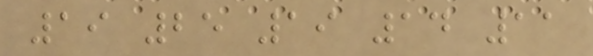19 25 19 14 11
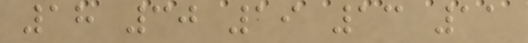18 30 19 13 11
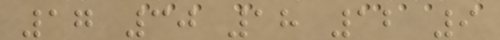17 30 18 12 9
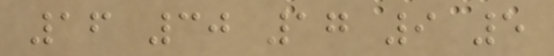16 30 17 9 5
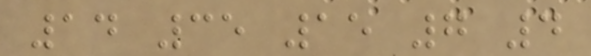14 35 15 7 4
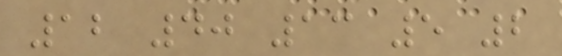12 40 13 5 2
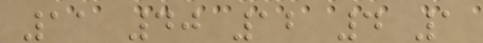11 40 12 4 1
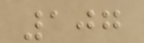107
